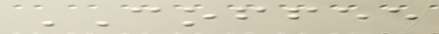COFFEE
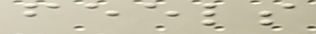feels
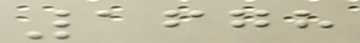1678
